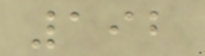192
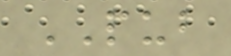PUB
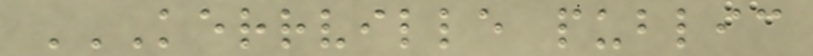KERRVILLE PUBLIC
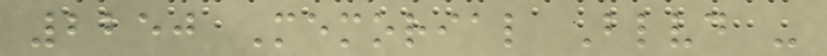2250 Memorial Blvd -
